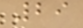29
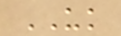UK
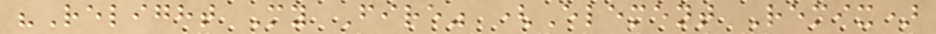"Relight My Fire" (Element Remix)
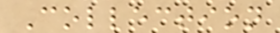Collection
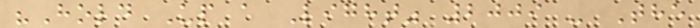"Hold Up a Light" 2009 - The
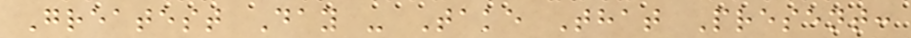Greatest Day - Take That Present:
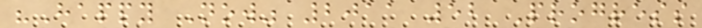"Happy Now" 2011 52 Progress
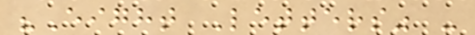"Eight Letters" -
